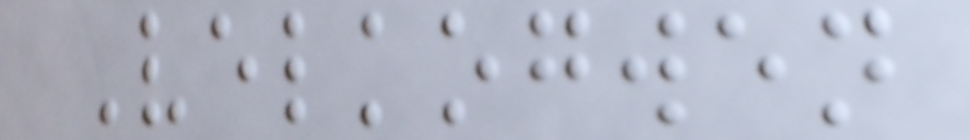Velkogwen
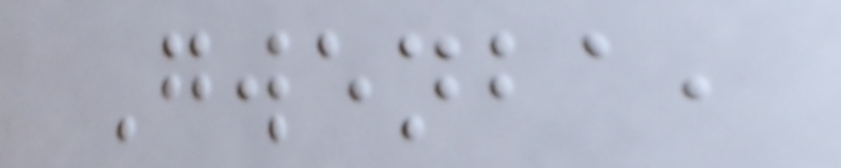Gwenba,
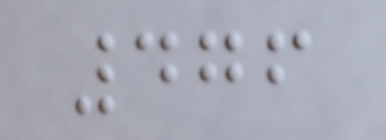476
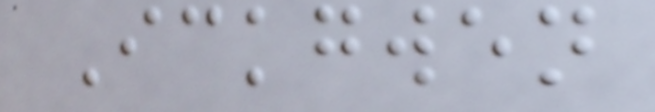Ickgwen
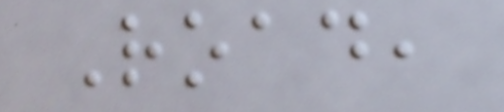Road,
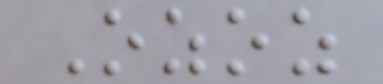Ozoz
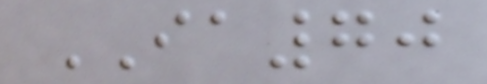IA70
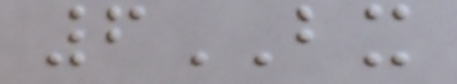6BX
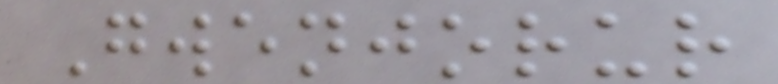Gwenjorur
